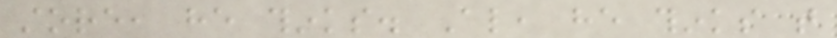store, he thinks. Also, he thinks that
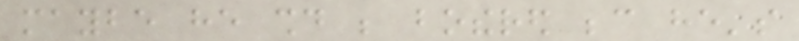maybe he should be bothered because he's
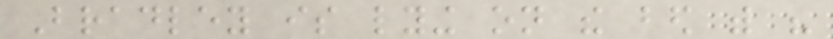Bradley is lying on the bed with his
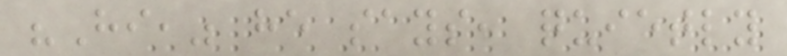"Hi," he says, quietly
